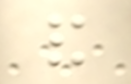and
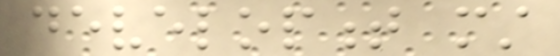development must
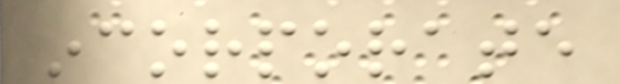incorporate
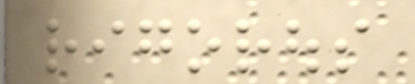rigorous
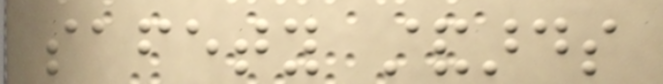safety standards
